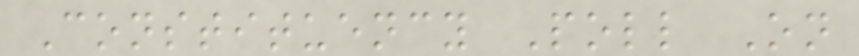Constituency Poll On
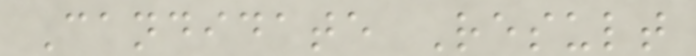Candidate Result
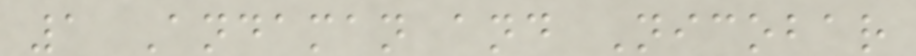1 Andaman and Nicobar
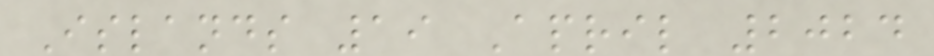Islands 19 April 2024
